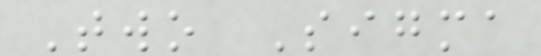Two Sigma
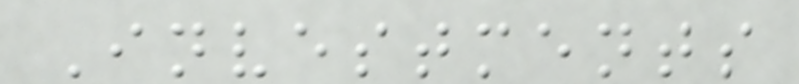Investments
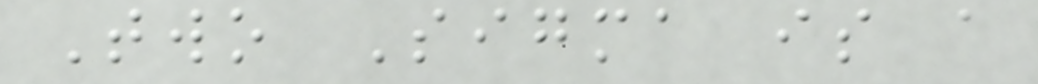Two Sigma is a
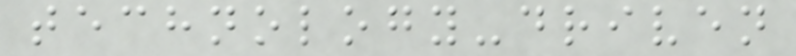technology-driven
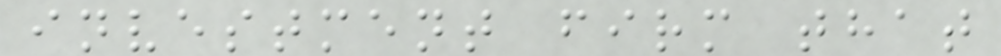investment firm that
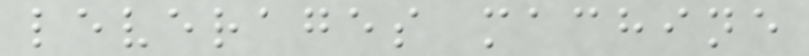leverages machine
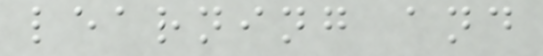learning and
